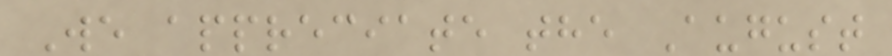We appreciate the August
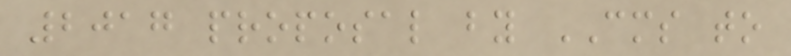2017 proposal by CMS to
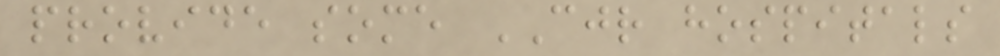provide some CJR hospitals
